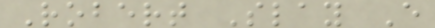Robert Slay E
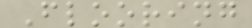Flooring
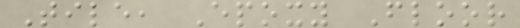Tile, Epoxy Floor
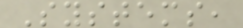Systems,
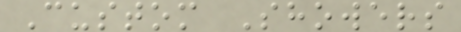Custom Showers
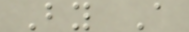By A
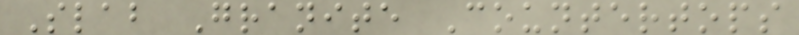Slab Granite Countertops
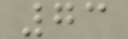73
